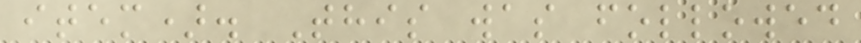item). This was followed
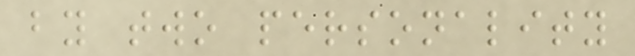by two personality
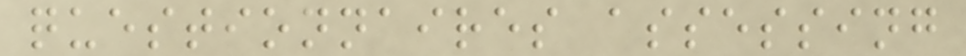questionnaires assessing
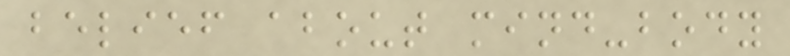belief about mind-body
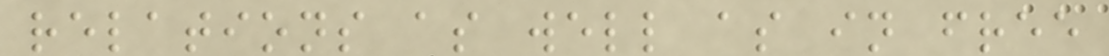relations as well as in free
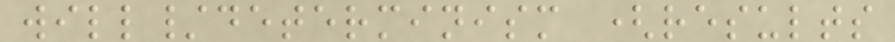will/determinism (results
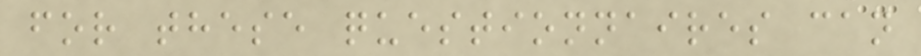for these questionnaires can
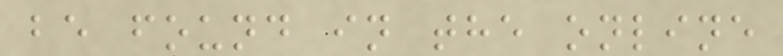be found in the online
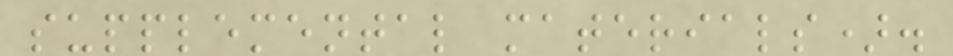supplemental materials).
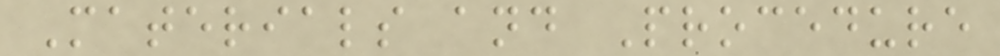Materials and Procedure
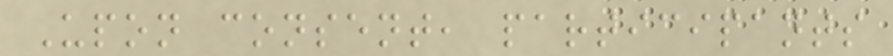Upon consent, participants
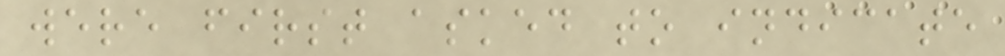were first asked to indicate
